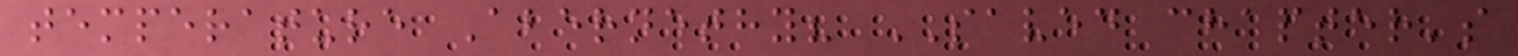temperature Abernethy? SAVED chapter's
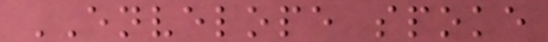ENVELOPE spoke
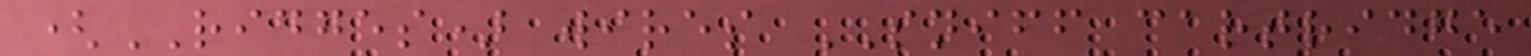(RIDGES) wires SNIFF cartridge
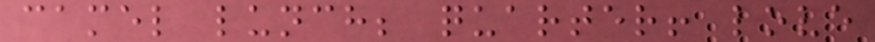camel lunch; quarter! love
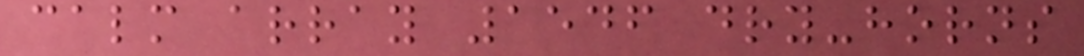calm array 1546 dry-horns
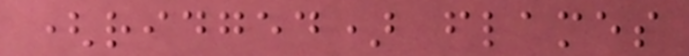(ridged) flames
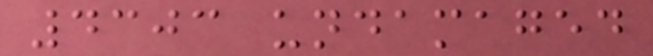4303 undamaged
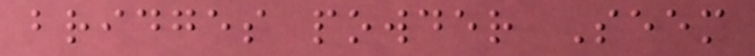bridges powder Seem
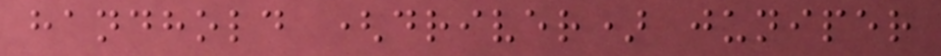handhold (driver) juniper
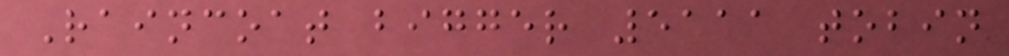Raincoat bigger 5111 tobin
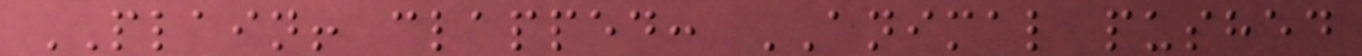PLAIN! clapped: ANIMAL pushed
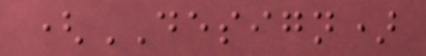(DESIGN)
